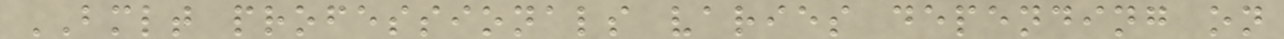BMLT professionals varies depending on
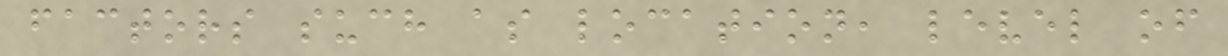factors such as location, level of
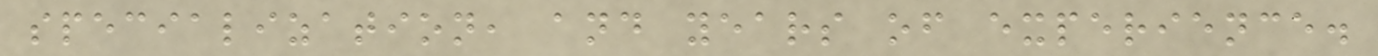specialization, and years of experience.
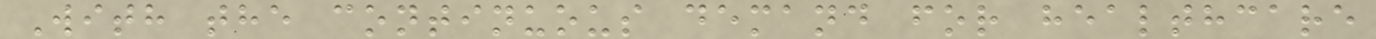With the continuous demand for healthcare
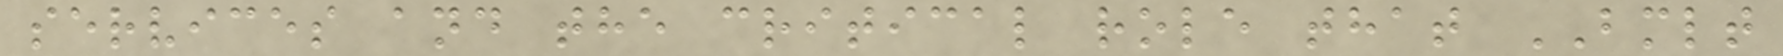services and the critical role that BMLT
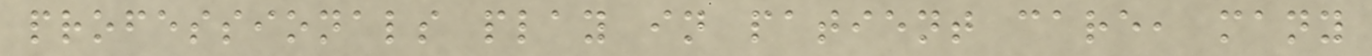professionals play in patient care, many
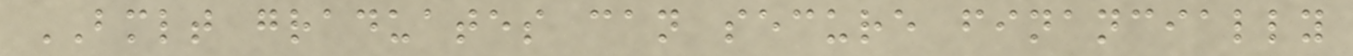BMLT graduates can secure financially
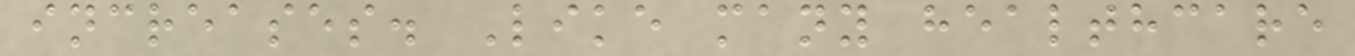increases. Like many healthcare
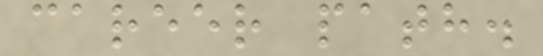career path.
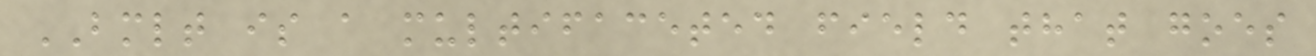BMLT is a multifaceted field that goes
